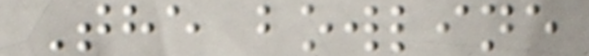The bowline
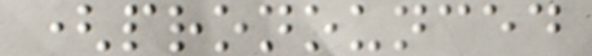(pronounced
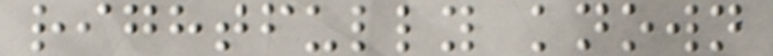rightfully known
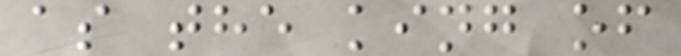as the king of
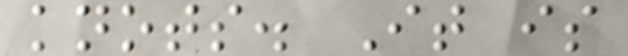knots. It is
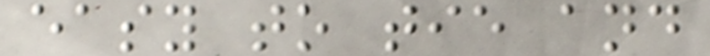easy to tie and
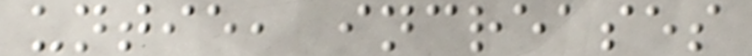untie, increases
